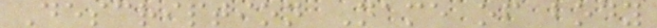Description Name of body
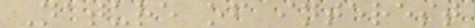Nature of interest
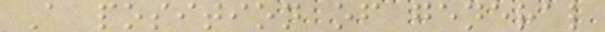A position of general
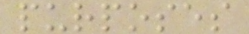purposes
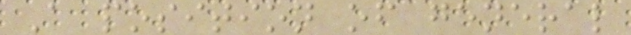A position of general
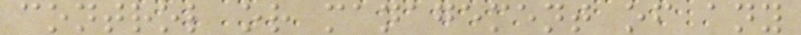control or management of any
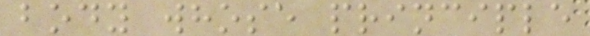body whose principle
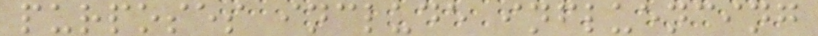purposes include influencing
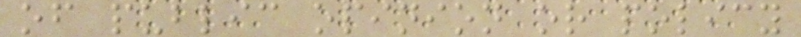of public opinion or policy
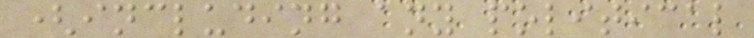(including any political
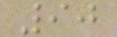90
